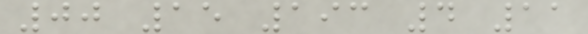00 15 193 4 11
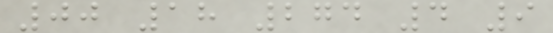00 18 274 4 9
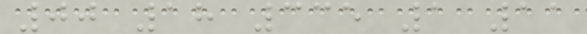00 18 335 1 11
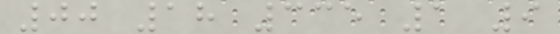00 18 335 1 9
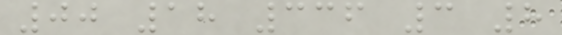00 18 336 3 8
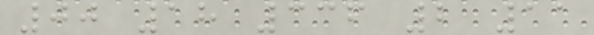00 18 336 2 11
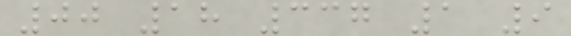00 18 337 1 9
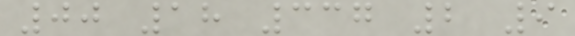00 18 337 2 9
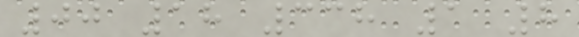00 18 338 1 8
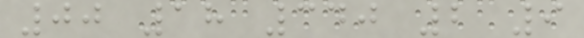00 18 340 2 9
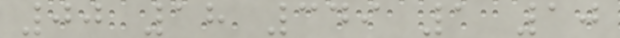00 18 349 1 10
